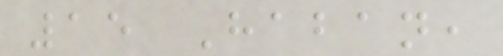15 Haban,
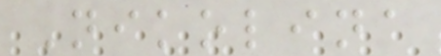Nikolina
